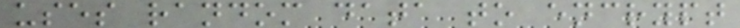uses random data to encrypt
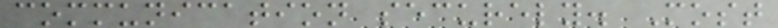communication securely. Most
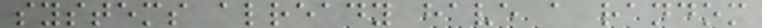systems already have a random
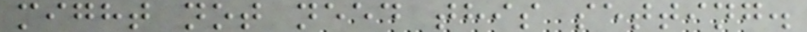might not need this setting.
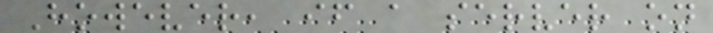However, if a server on
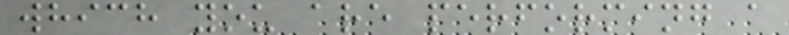which you are performing a
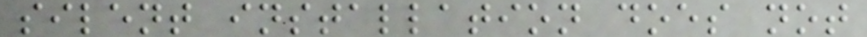silent installation does not
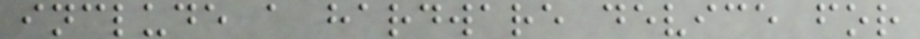include a hardware device for
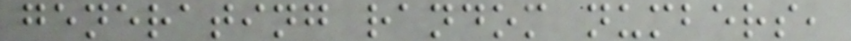generating random numbers,
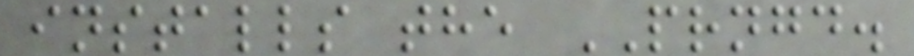installs the PRNGD.
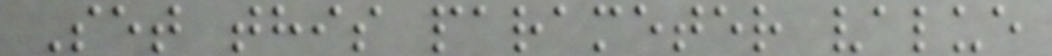Set this parameter value
